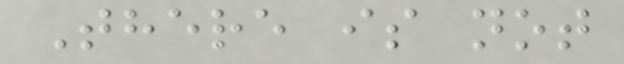There is not
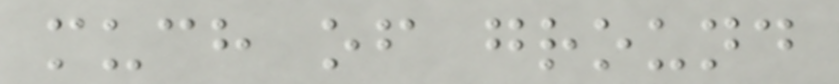much of ground
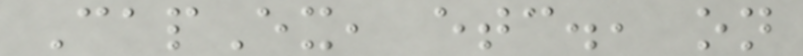CapEx, etc., on
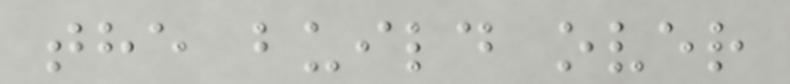the build over
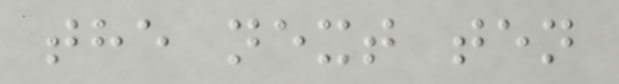the next ten
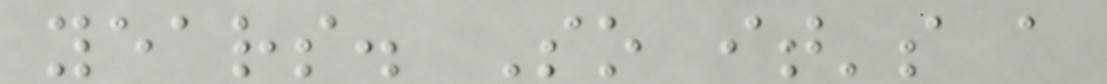years. So it's a
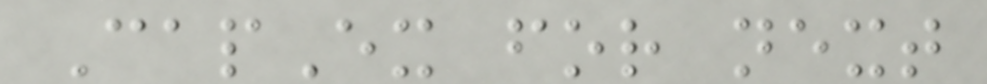CapEx for next
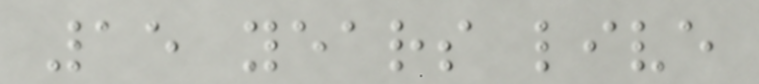15 years live
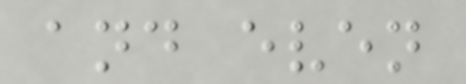and even
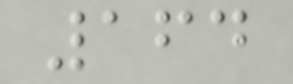164
